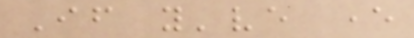If you've ever
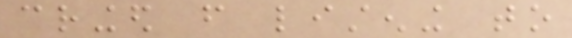cringed from listening to
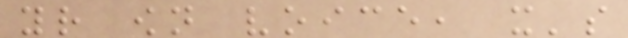your own voice, it's
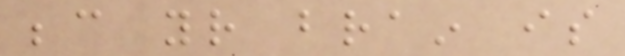because your brain is
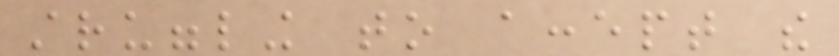struggling to accept the
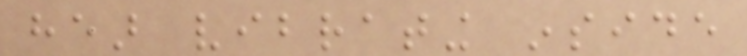hear vibrating inside
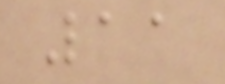11
